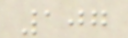107
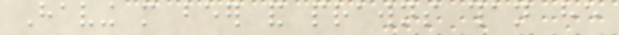Having more beer and prawns than he
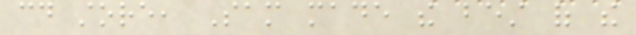could store, Sam made the best of the
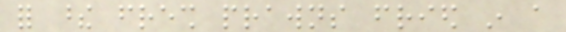for these fresh prawns fried in a
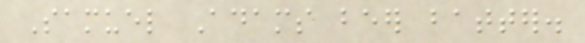Samuel Adams beer batter.
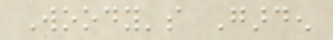Woody's Garden
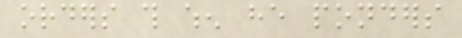orders this when he ponders
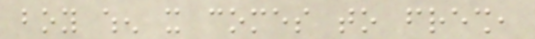boy when it comes to fresh,
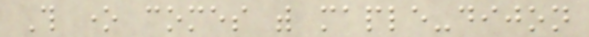This one comes with maple-dijon
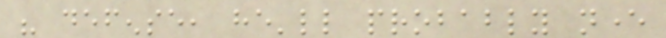his defense, he'll probably never
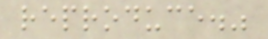reproduce."
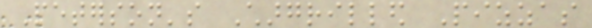Peterson's Chargrilled Pizzas
